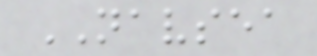NAVSEA
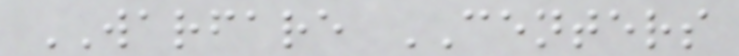WARFARE CENTERS
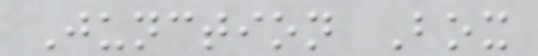Junction Box
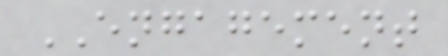ENGAGEMENT
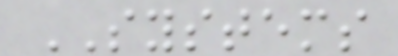SYSTEMS
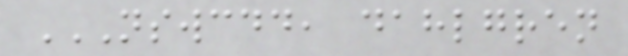NSWCDD, DAHLGREN
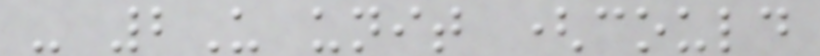- 2U unit (could
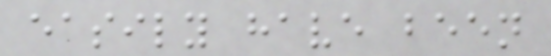easily have been
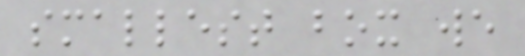smallest box we
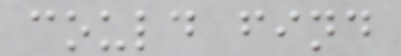could find
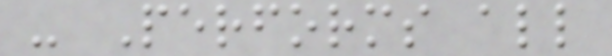- Performs all
